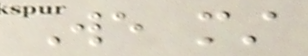We must
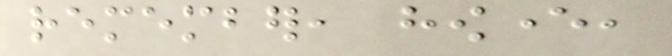remember, however,
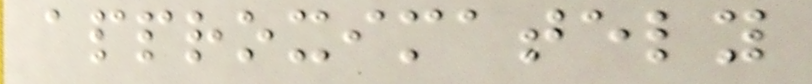approximately
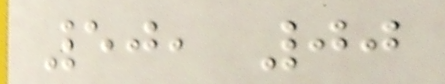50, 00
